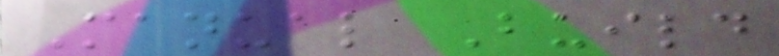Manual Build
